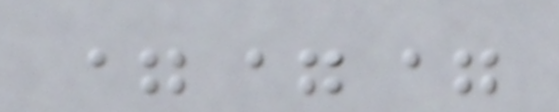===
